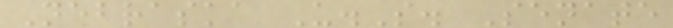Nebraska U.S. Senate
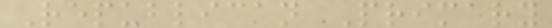Republican Primary
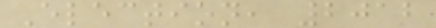Election, 2012
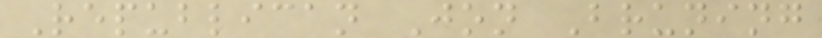Republican Jon Bruning
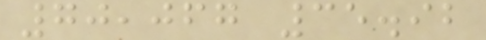70,067 35.92
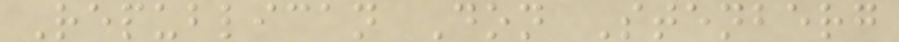Republican Don Stenberg
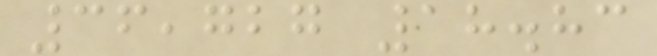36,727 18.83
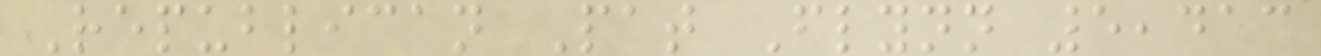Republican Pat Flynn 5,413
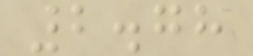2.78
